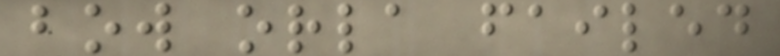bow orla failed
